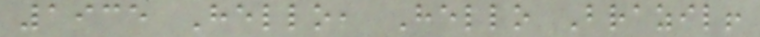1935 Hello, Hello Brazil!
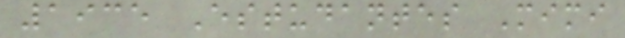1935 Estudantes Mimi
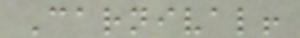Carnival!
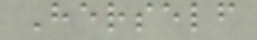Herself
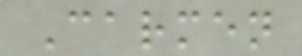Carmen
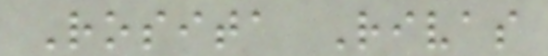Rosita Rivas
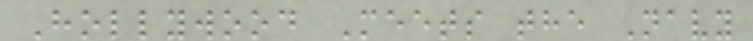Hollywood Meets the Navy
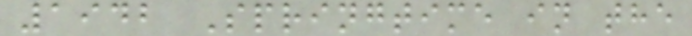1942 Springtime in the
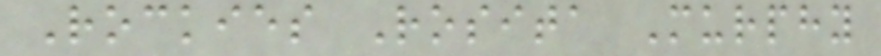Rockies Rosita Murphy
